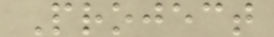Project
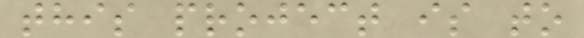this project is to
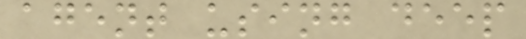agent using deep
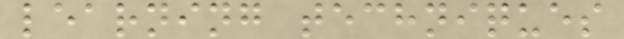learning techniques
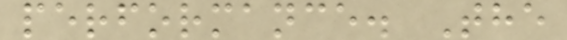performance. The
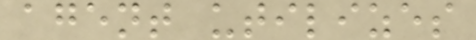agent utilizes
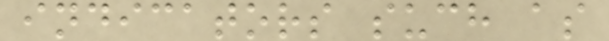indicators such as
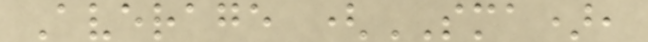Average (SMA),
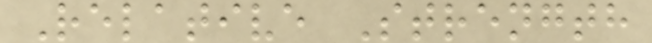Relative Strength
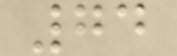74
